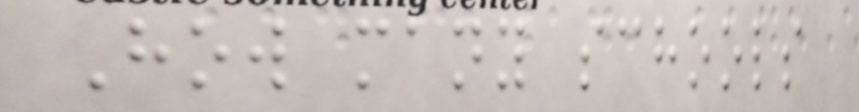How many schools
